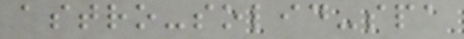astro-solid-spa
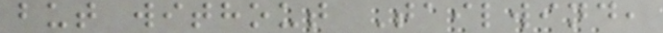but without Tailwind,
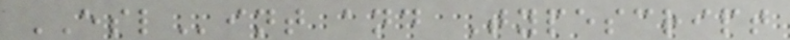ESLint and Typescript
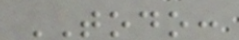TODO:
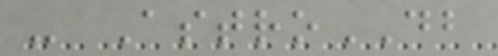- AstroDB
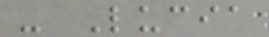- Lucia
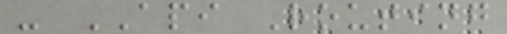- API Routing
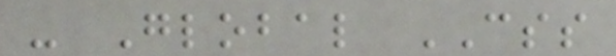- Global CSS
